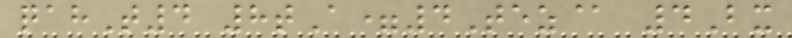qahT4 8tA=4Tez@ 4Bx
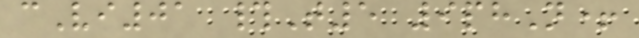cVi01 #T5 9phN+
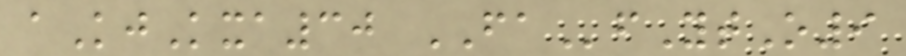aKjKxa30 FAfYtO9
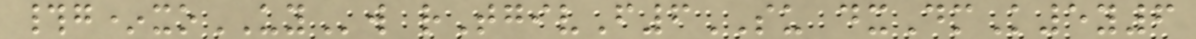#g*xoUYw rTgivF6SU dxDmK5y6
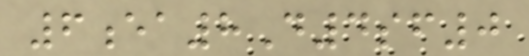6ea8D4sf0
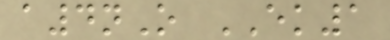a4nO EK1
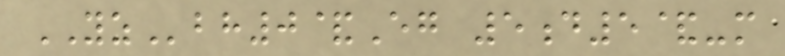YZbh0&Eg 5d5&-m
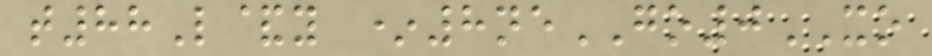t88L&y *8neGO0XO
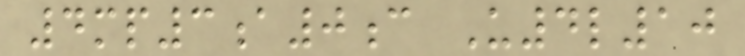4mp3a0c U4l10
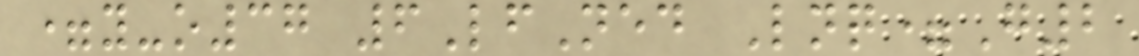=y-o37 6LfNed Lnq=G2
